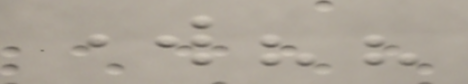work??
